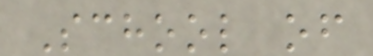School of
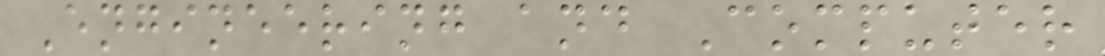Engineering and Computer
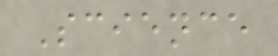Science
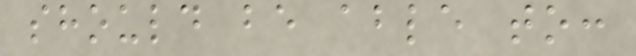should be able to:
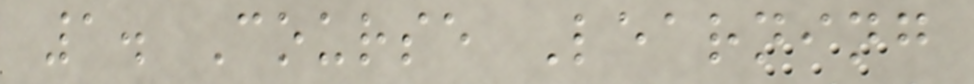1. Course Learning
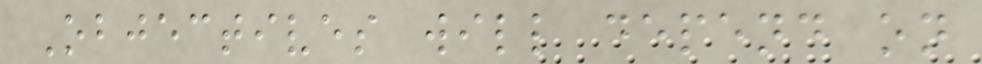Objectives will depend on
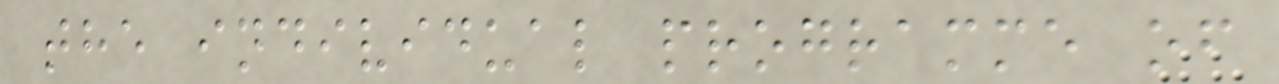the individual programme of
